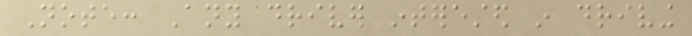Note: Any driver interested in driving
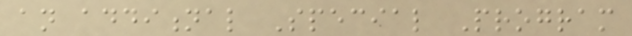an additional Special Program
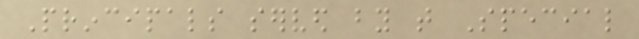Principals served by that Special
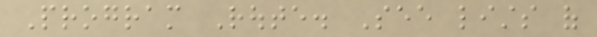Program Route. See lists of
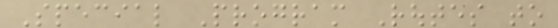Special Program Routes to
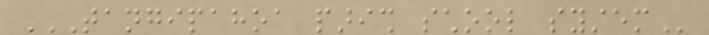TANGIPAHOA PARISH SCHOOL SYSTEM
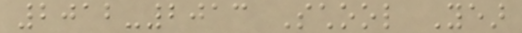2012-2013 School Year
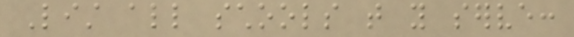List all schools that you serve:
